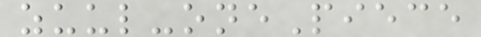zuul-onePiece
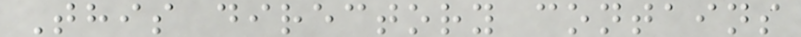This directory contains
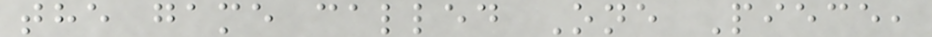the game called One Piece,
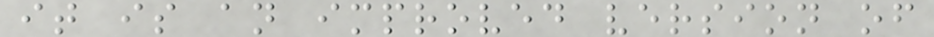it is an improved version of
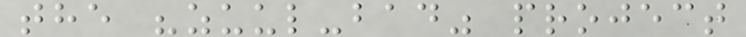the "zuul-bad" project
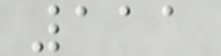111
